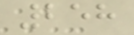258
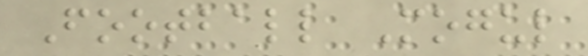Football Mogul
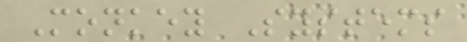Monkey Systems
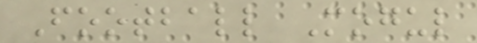Football Mogul
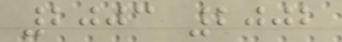2003 2002
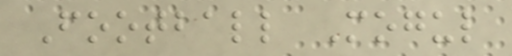Football Mogul
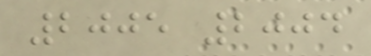2005 2004
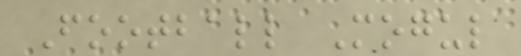Football Mogul
